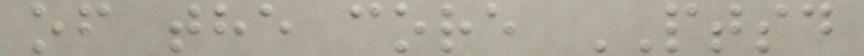of the core PTSD
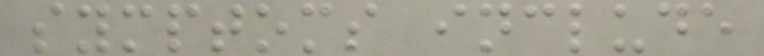symptoms include
